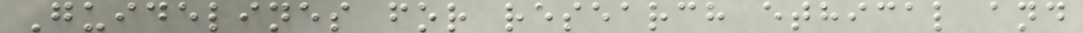Guidelines for research ethical and
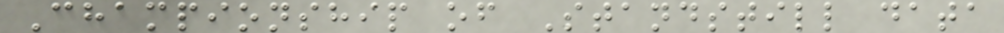Championship of Standstill data
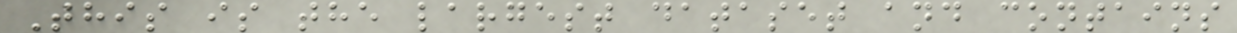This is the largest dataset and contains
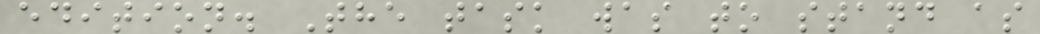edition. The task was to stand as
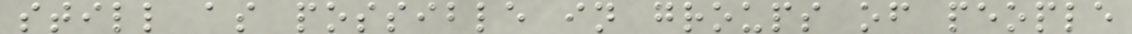still as possible in groups of people
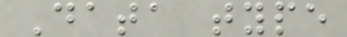Data type
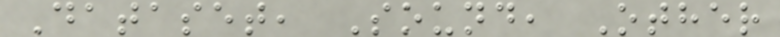Dataset, Sound, Other
